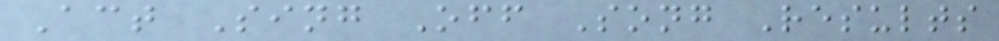Act Sing Off Song Results
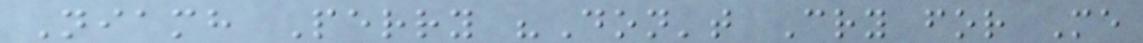Niamh Perry "Don't Cry for Me
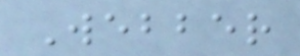Webber
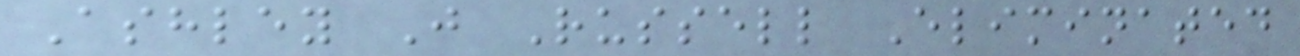Ashley J Russell Eliminated
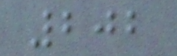202
